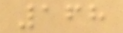168
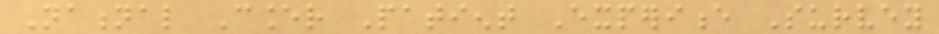National Cancer Patient Experience Survey
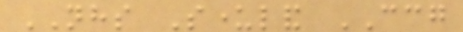NHS Sunderland CCG
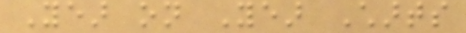Year on Year Charts
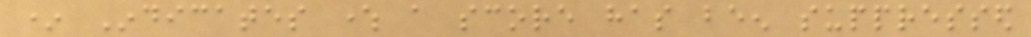* Indicates where a score has been suppressed
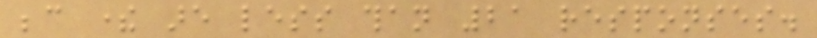because there are less than 21 responses.
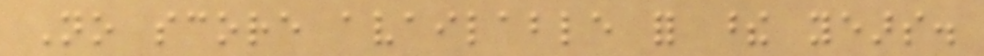No score available for these years.
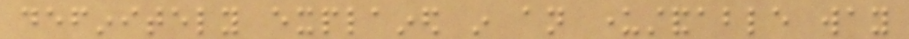definitely explained in an understandable way
